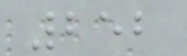252
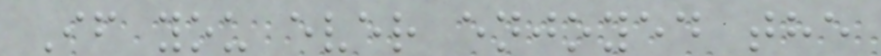If you ever enjoyed the
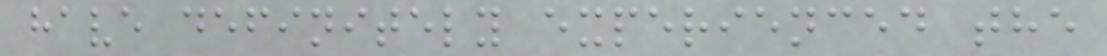have definitely experienced the
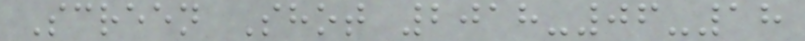Screen Shot 2018-06-18
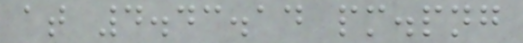at 4.43.14 pm.png
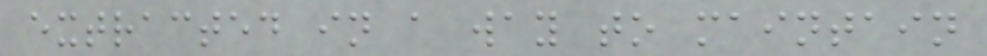extracted in a way to maintain
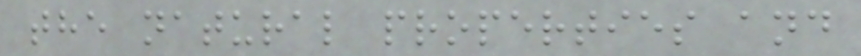the natural properties and
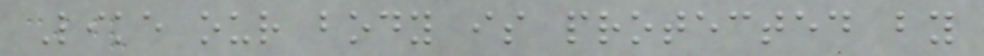Like our body is protected by
